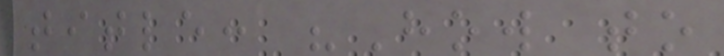title: "How to
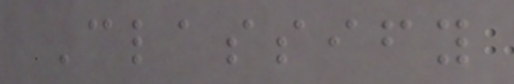Classify
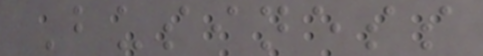Business
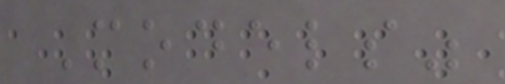Models"
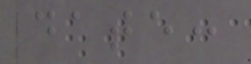date:
